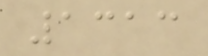1313
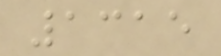1315
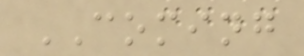COMING
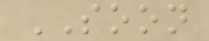SOON
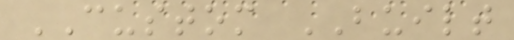CUSTOM BUILT
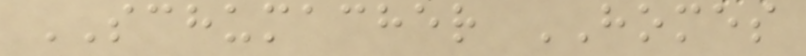SCHUMACHER HOMES
